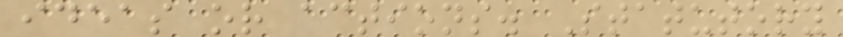ideas or actions. Statutory
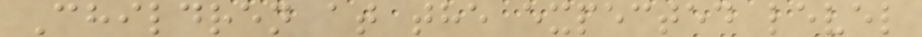Children at the expected level
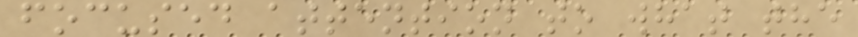focused attention to what the
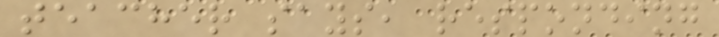teacher says, responding
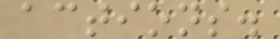actions.
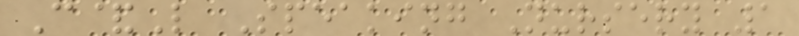C&L Speaking Nursery 1
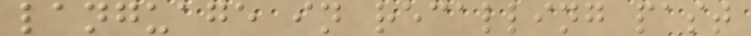language in recalling past
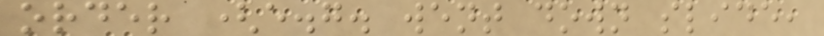order (e.g. went down slide,
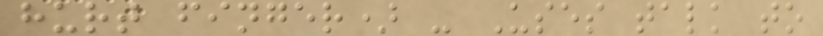hurt finger) - Uses talk to
